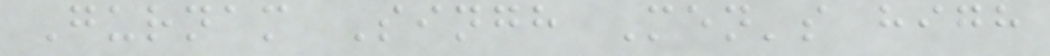Gurnam Singh Men's high
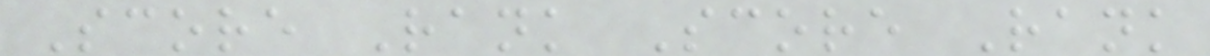Score Rank Score Rank
